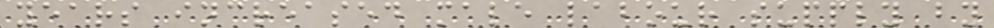years increased male labour supply by
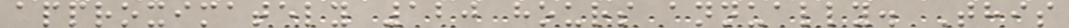approximately 120 hours annually. This
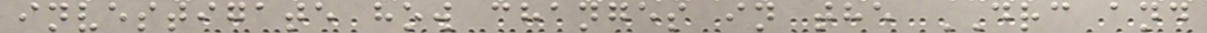investigate how changes in the DRC and
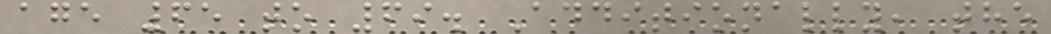age 65 to 69. Additionally, the
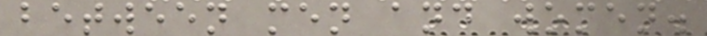between men and women.
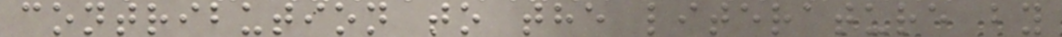contribution to the literature by
